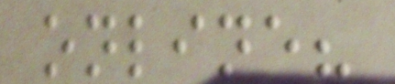online?
